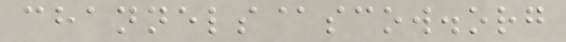channels@scow.org
